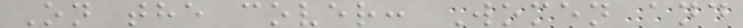On the cover: Women and
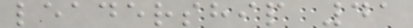leadership 41
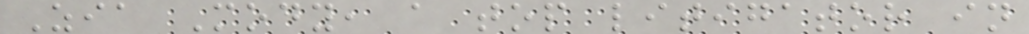Zia Mody, a top litigator in
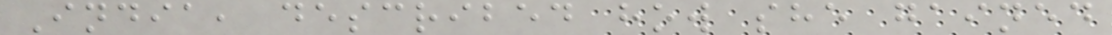India, described how she gained
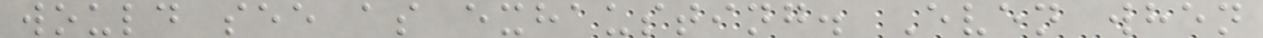would see as exhausting. Even when
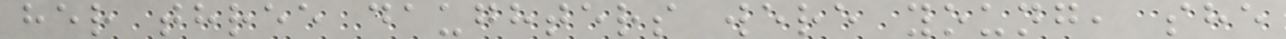her three daughters were young, she
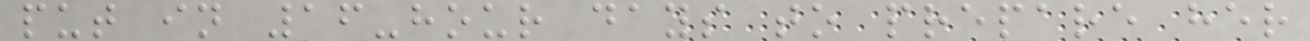put in 16-hour days to prepare her
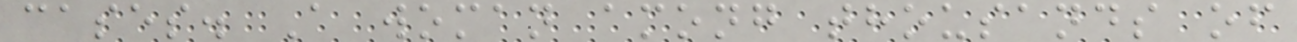cases. A woman among thousands of
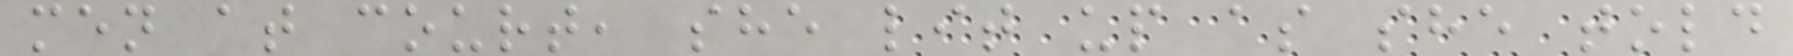men at court, she lit up as she told
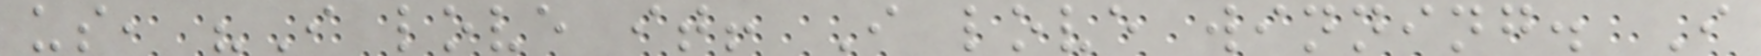us, "I love it! I love winning. I
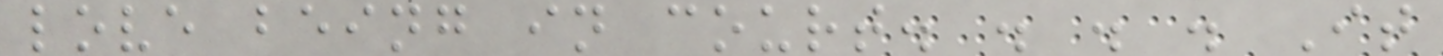love being in court. . . . It
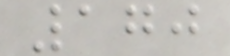170
